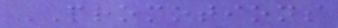PROMOTIONS
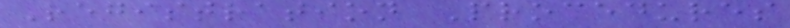Registration Procedures
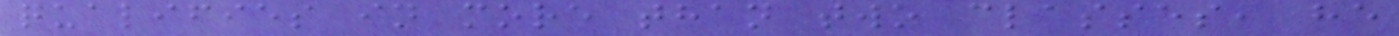qualifies in more than two classes, he
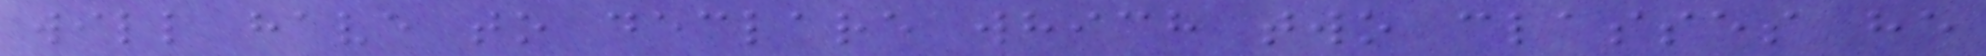will have to declare which two classes he
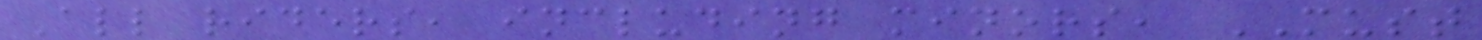All riders, including minors, MUST
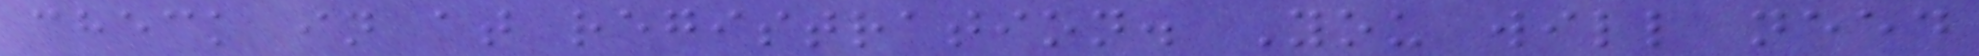check in at registration. You will need
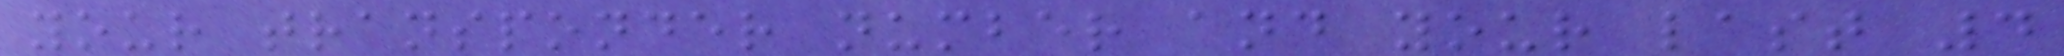your transponder number and your last 4
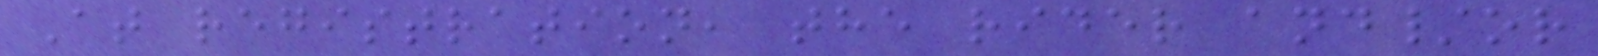At registration, the rider and/or
